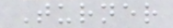Turner
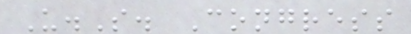U.S. Congress
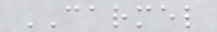CARMEL
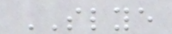SLYE
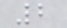2
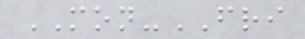MON-FRI
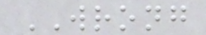WRONG
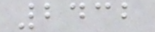2432
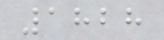1828
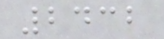2432
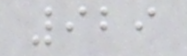929
